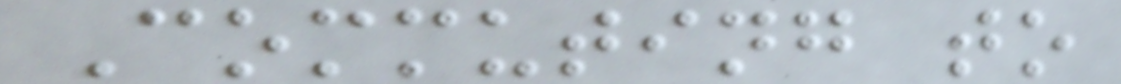Commuting to
